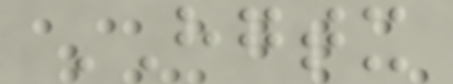HGTX
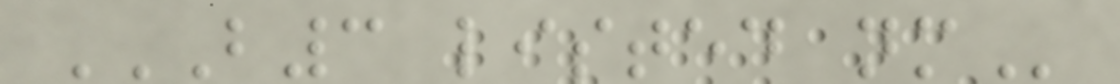B3 LISTED NM
